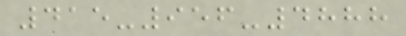415-956-4888
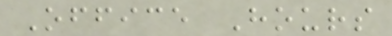Office Hours
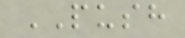PUSH
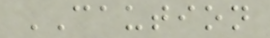CAUTION
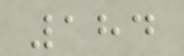184
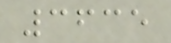3635
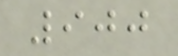900
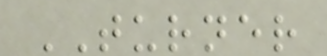TURNER
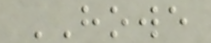HOWE
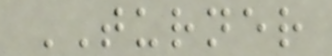TURNER
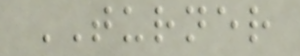TURNER
